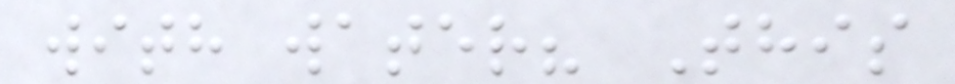with water? This
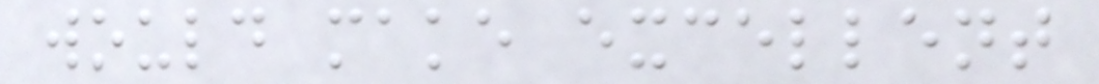would make excellent
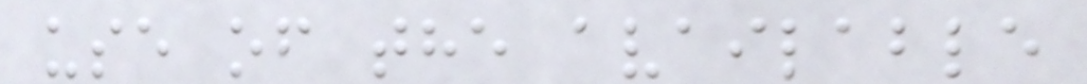use of the available
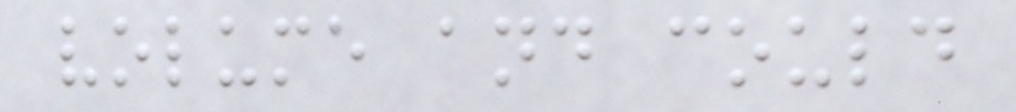volume and could
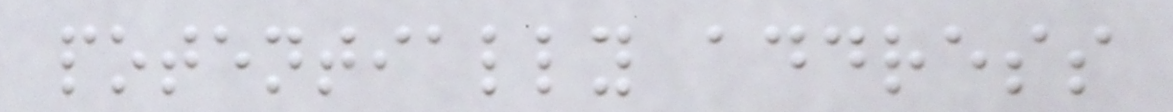potentially address
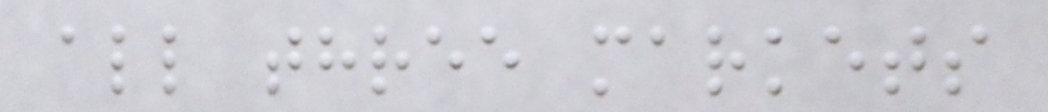all three markets
